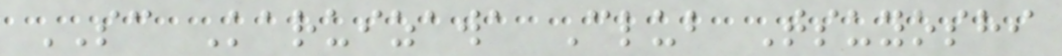SC Karuizawa Club Tsuyoshi
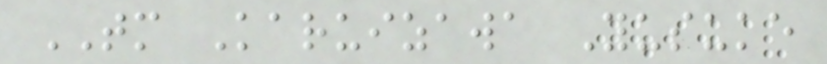TM Karuizawa Yusuke
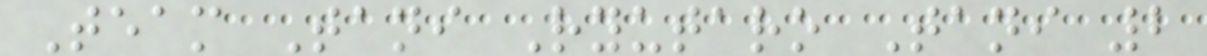Team Tani Ryutaro Tani 2
